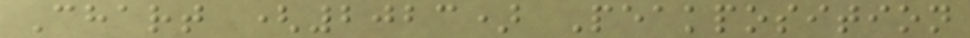Chart (2023) Peakposition
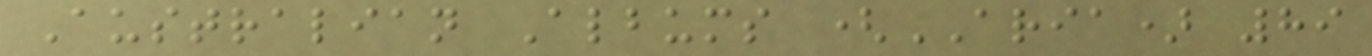Australian Albums (ARIA) 89
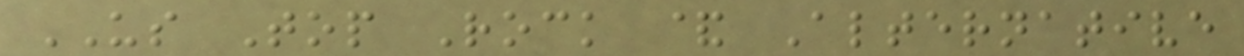US Top Rock & Alternative
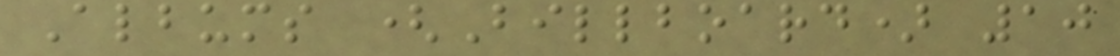Albums (Billboard) 10
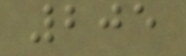205
